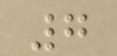7
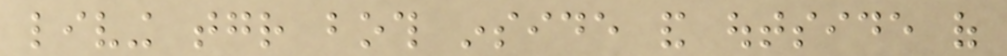living together both inside and outside of
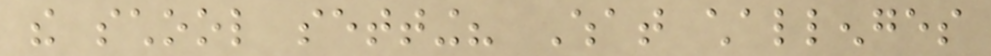the school setting? What challenges
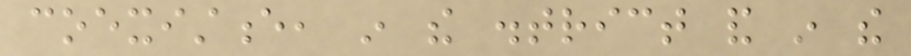coexistence, in the district and in the
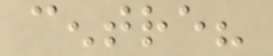centre?
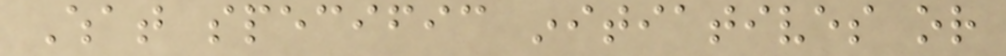What specific initiatives or
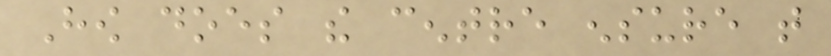How does the centre ensure that
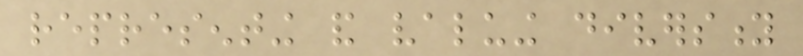representing and valuing diversity
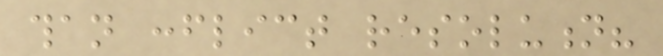than conflict resolution?
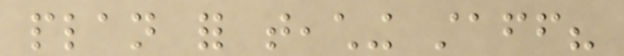plan for teaching staff?
